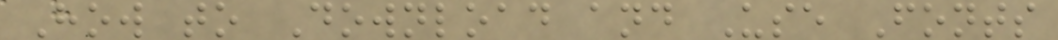How to Download and Use Fonts
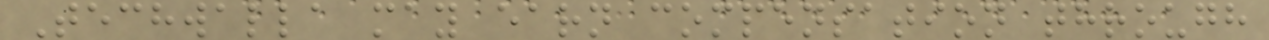Techwalla may earn compensation through
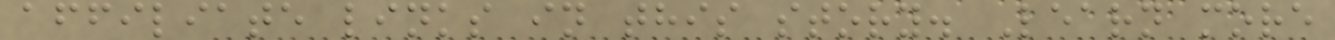affiliate links in this story. Learn more
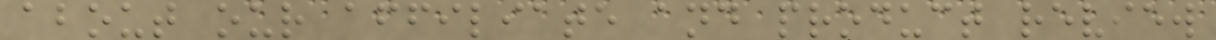about our affiliate and product review
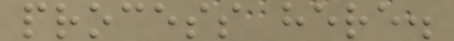process here.
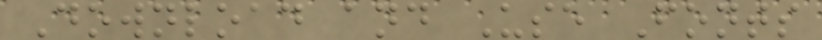Download and Use Fonts
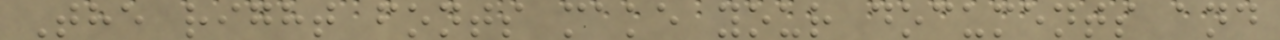The right fonts make your documents and
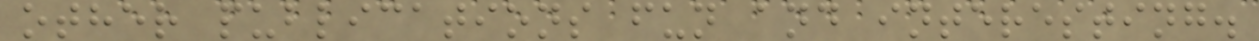other publications fun and interesting.
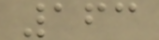163
